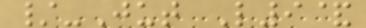/-Jut L9&
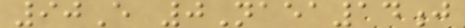90E 0Naea14j
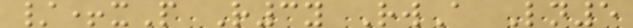/+xP R3y RwA Ln5
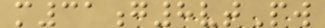m31g8vtPw
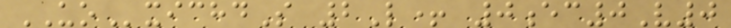UOxichdS 2L+ 0ec0V0
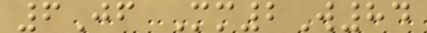6Jf Mm2W84
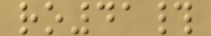ro41#
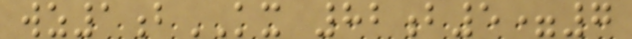wz1bKX 82b5=7
